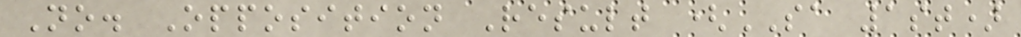No. Opposition Result (SA 1st)
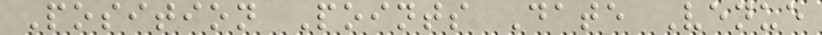Position Points Date Venue
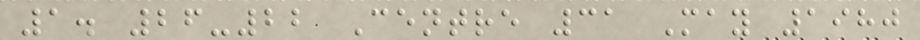1. 26-22 Centre 31 May 1980
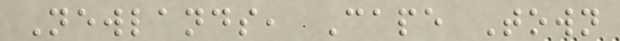Newlands, Cape Town
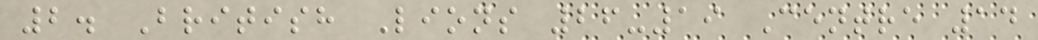2. British Lions 26-19 Centre 14
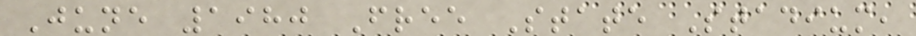June 1980 Free State Stadium,
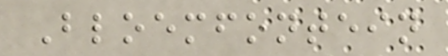Bloemfontein
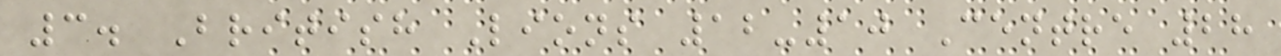3. British Lions 12-10 Centre 28
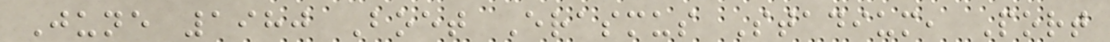June 1980 Boet Erasmus Stadium, Port
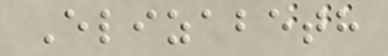Elizabeth
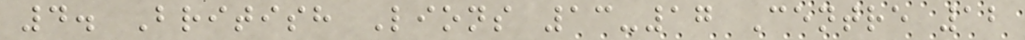4. British Lions 13-17 Centre 12
